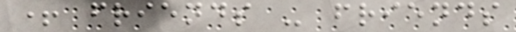+ friends - friends
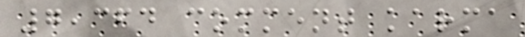7,364 comment karma
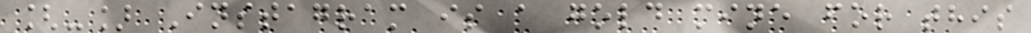[-] Instagram is a gold mine for this
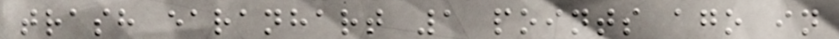trash earanhart 1 points ago in
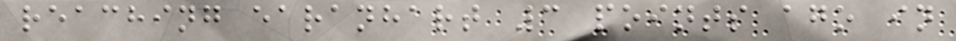reaching earanhart 3 points ago in
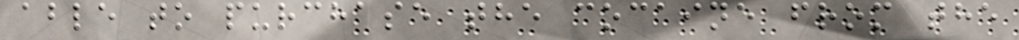able to purchase the cocaine from the
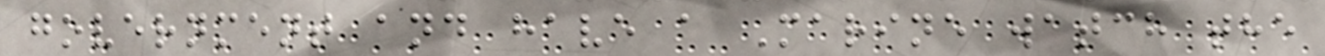government and have a Marine watch the
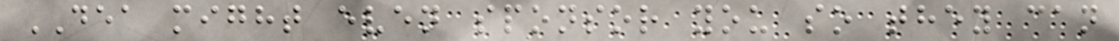DEA might even sponsor you so they can
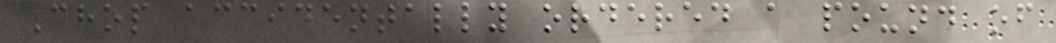Chop accidentally ordered a pound of
